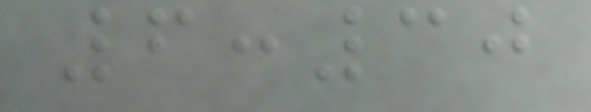6:30
